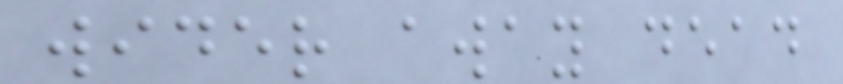wider away dead
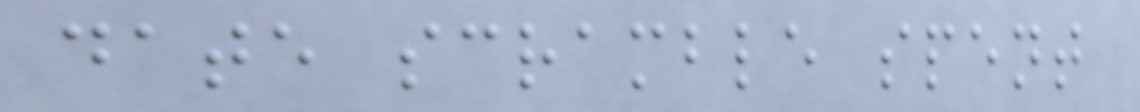date scramble spent
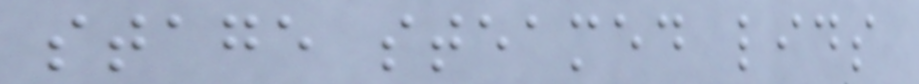stage steamed lids
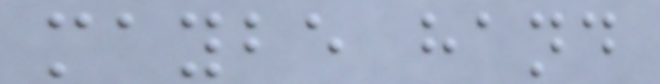maybe hand
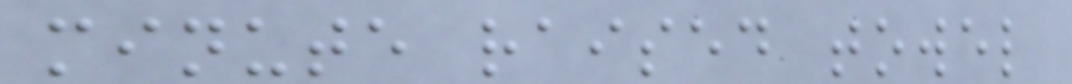minute raised towel
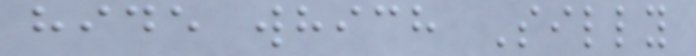hide which Silly
